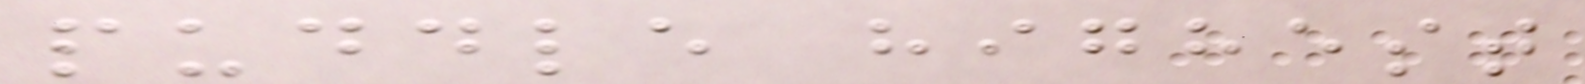puddle highest
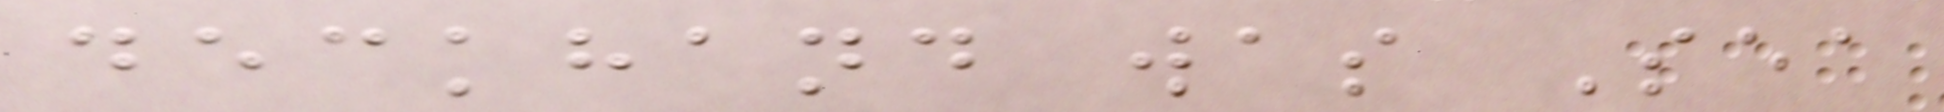deckhand was Sea
